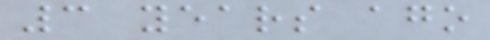3 years ago
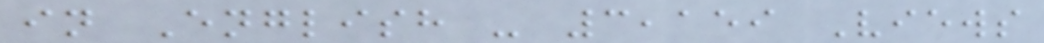in English - 3,159 Views
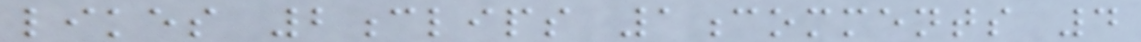likes 2clips 1comments 4
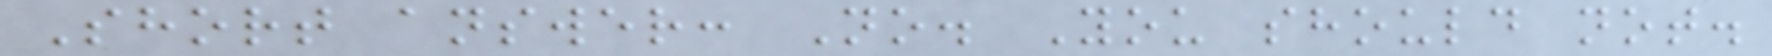Short answer: No. You should not.
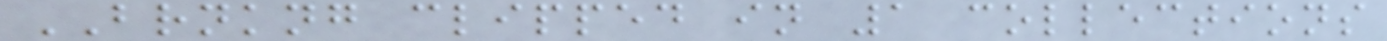BRNKNG clipped in 1 collections
